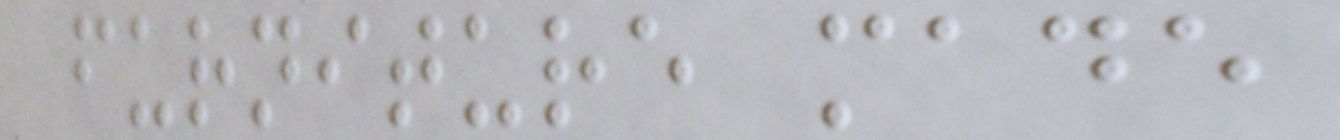furniture made
